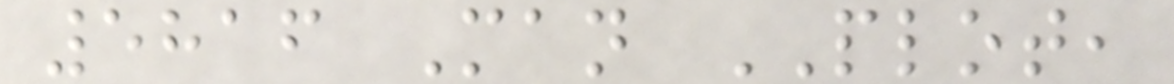5816 Man PLOT,
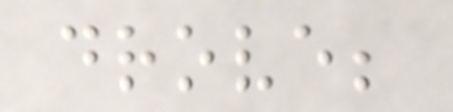drove;
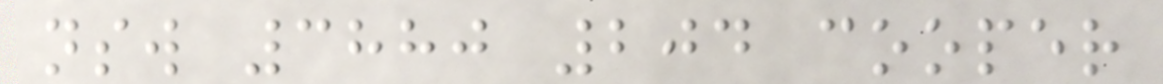nsw 3880 204 cooper
